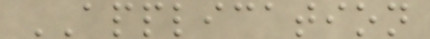APPLICATION
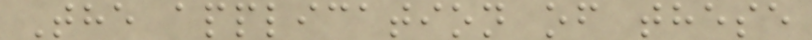The application of these
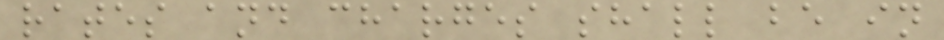rates and charges shall be in
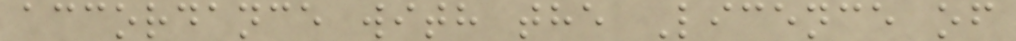accordance with the Licence of
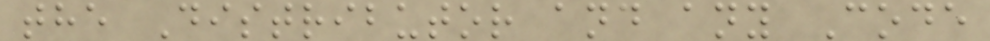the Distributor and any Code
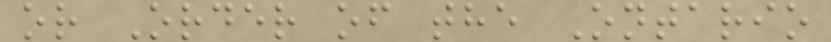or Order of the Ontario
